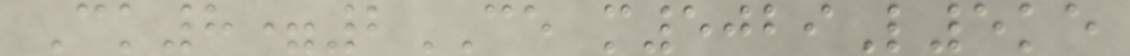Ck8=2CE m5029L5ke
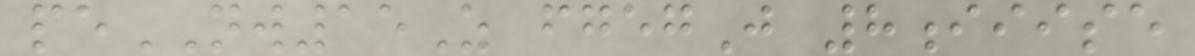peNW15Z fgegJ 8iiise
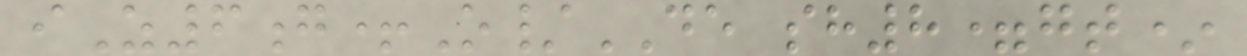iZ6g+O/DE sh8=gt*
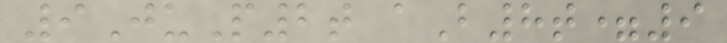9JuP2t aB8t=9
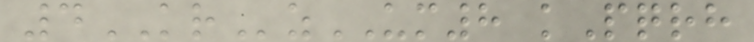4KRzUM8 kPqrh
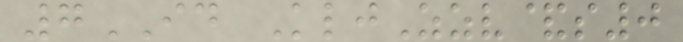7ID KljZzv&s0
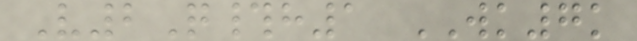V2Q#h1 WK7k
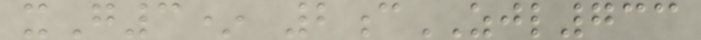xG3* 2cZJL733
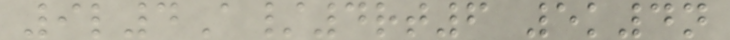9l4A/4rt6 5k4n
